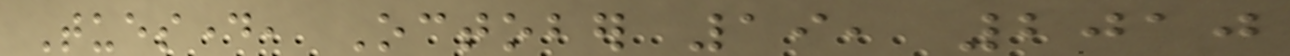Tuesday, October 19, 2010
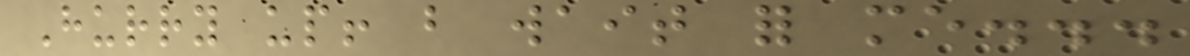Hurry up! but wait for me...
